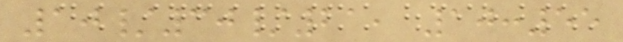10/30/21, 10:55
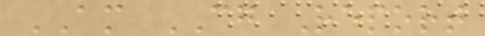AM CG Report
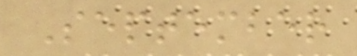September
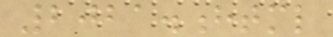2021.html
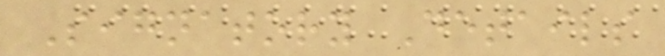Signatory Details
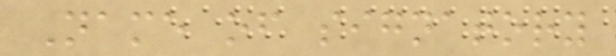Name of signatory
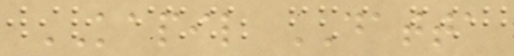KAPIL DATTA
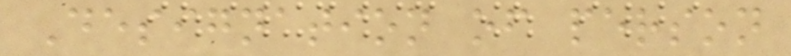Designation of person
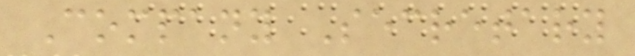Company Secretary
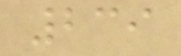239
